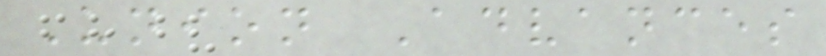Union Advances
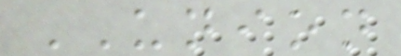UNION
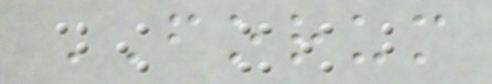FORUM
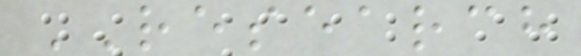RESEARCH
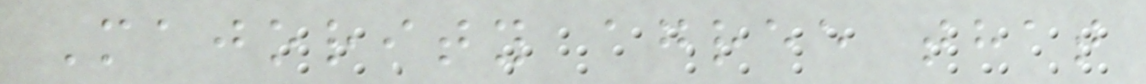Majority agree that
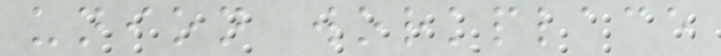union workplace
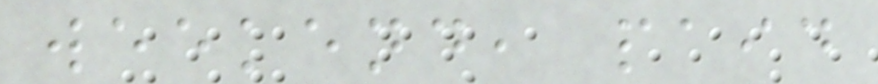weekend, paid
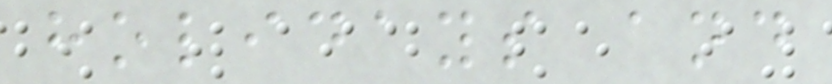holidays and
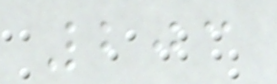203
